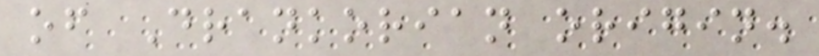of Drankorian origin.
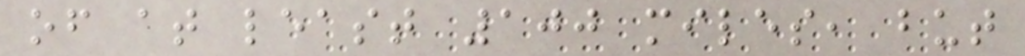of at least 100 miles, but
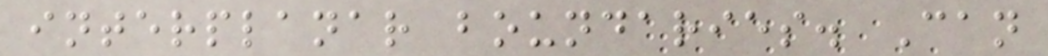interplanar boundaries. Can
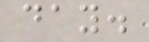day.
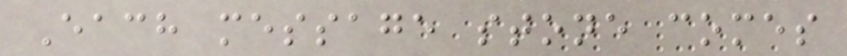Each message stone comes
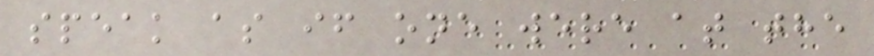speak as if one were at the
